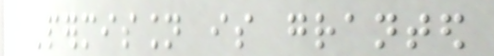Permission is granted
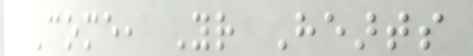Come, Your Hearts
